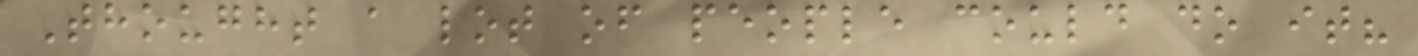Thought a lot of people could do it?
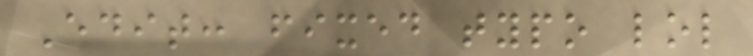Edit: fixed typo lol
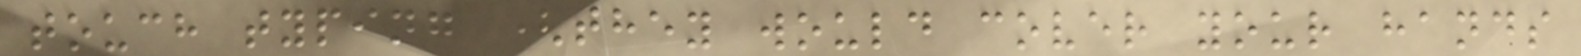touch typing (they would cover your hands
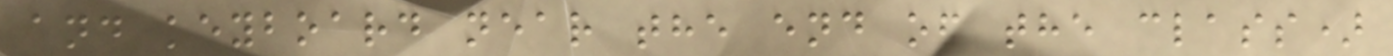and keyboard near the end of the class)
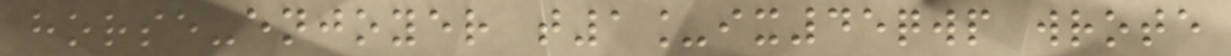horse-enjoyer t1_ix45qwp wrote
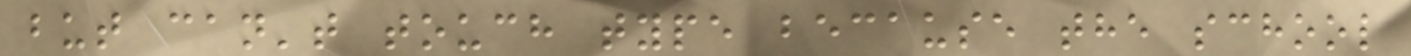but can't touch type because the school
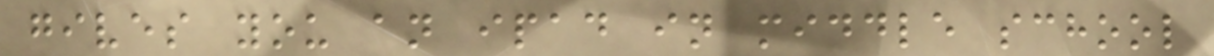gives you an ipad in middle school
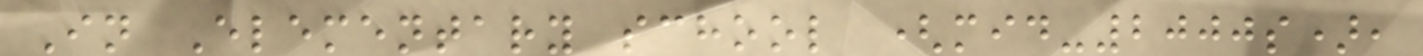In Elementary school (mid-2000s),
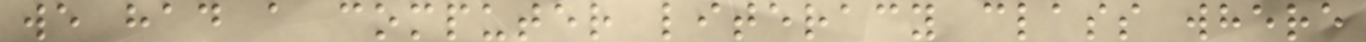we had a computer literacy class where
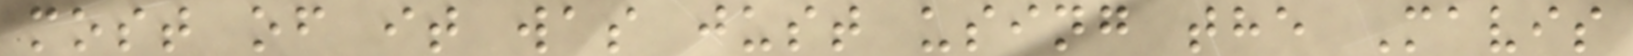most of it was just using the Mavis
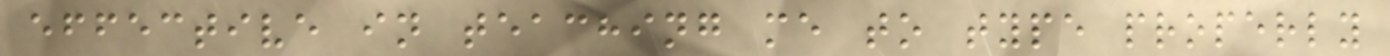effective in teaching me to type properly
